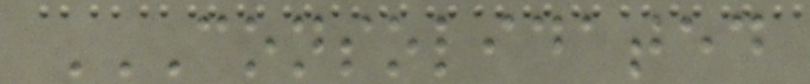CONSOLIDATED
